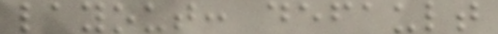layout: default
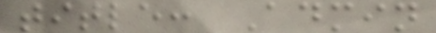title: Admin
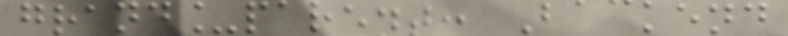grand_parent: Backend
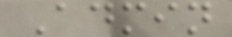Admin
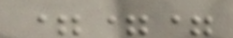===
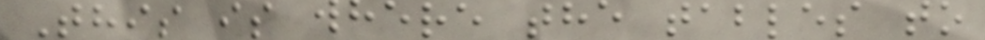This is where the tables to
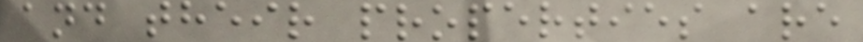and their properties are
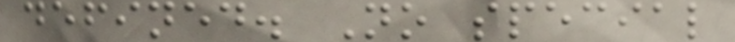defined. No special
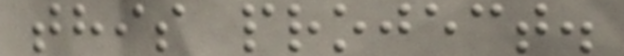this project.
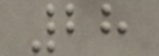28
